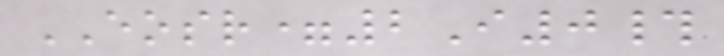EOSR=2I0#
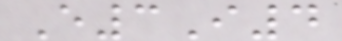E3I4
